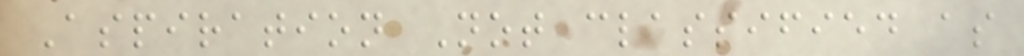Aspiration Not classified as
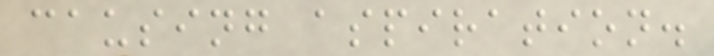causing aspiration.
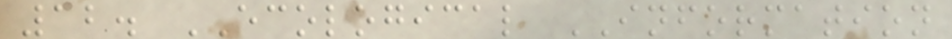12. ECOLOGICAL INFORMATION
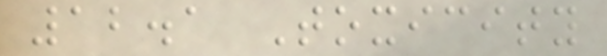12.1 Toxicity
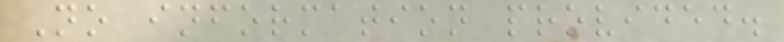No information provided.
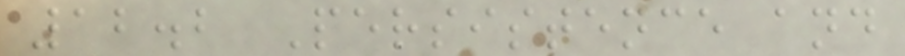12.2 Persistence and
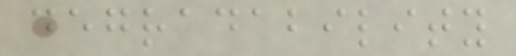degradability
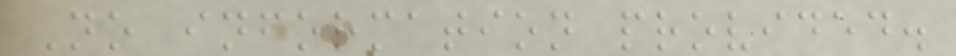No information provided.
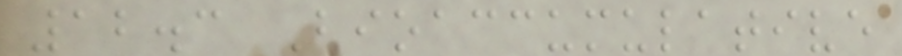12.3 Bioaccumulative
